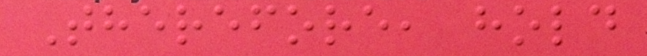Therefore, hold
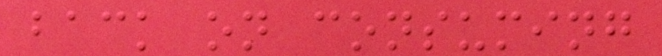back on consuming
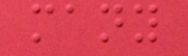many
